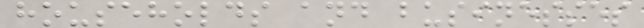households and businesses
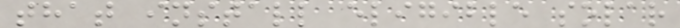that install eligible solar
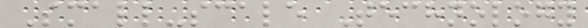Small-scale Technology
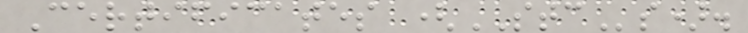Certificates (STCs).
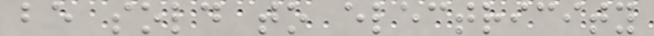be sold to electricity
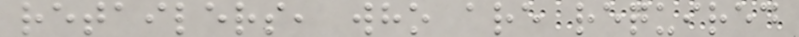retailers, who are required
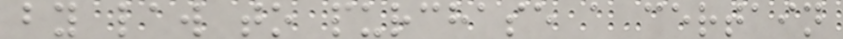by law to purchase a certain
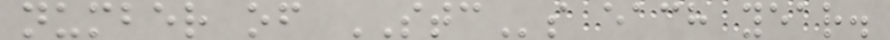number of STCs each year.
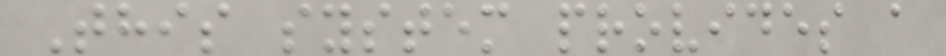This system provides a
